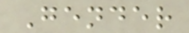Gender
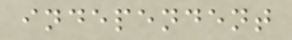independent
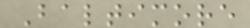Baltimore
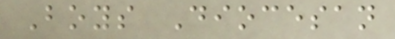Boys Diocesan
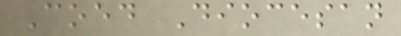Coed Diocesan
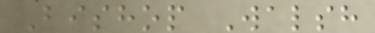Bishop Walsh
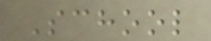School
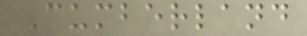Cumberland
